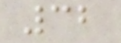32
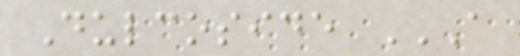Dulcoside A
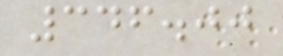346.00
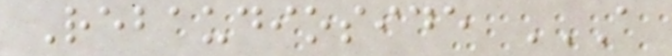Rebaudioside A
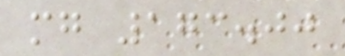mg 173.00
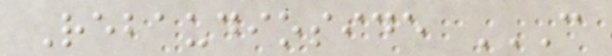Rebaudioside C
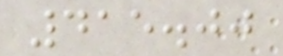415.00
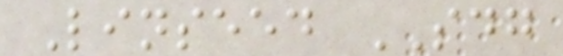Linseed SDG
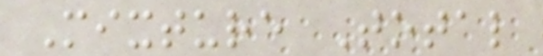Mixture Total
